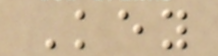Key
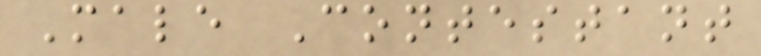Male Contestant
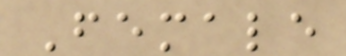Female
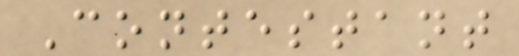Contestant
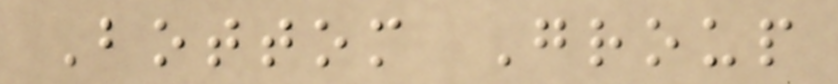Bottom Group
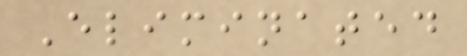Eliminated
